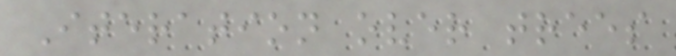Iteration over trees
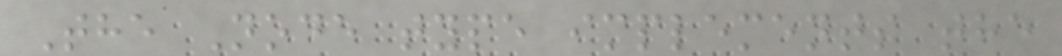The Node type implements the
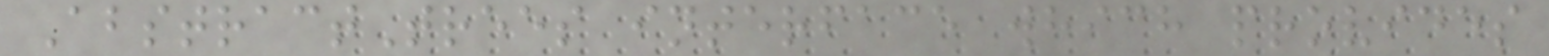AbstractTrees interface which provides
